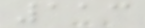113
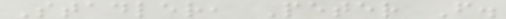Stadler, Peter F.
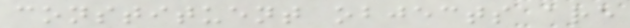constituent objects are
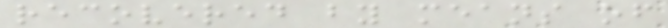recovered by means of
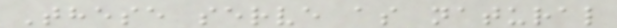These serve as natural
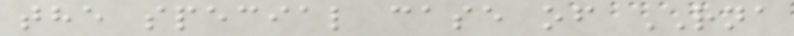the special case of RNA
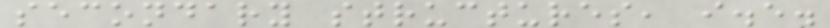secondary structures, i.e.
